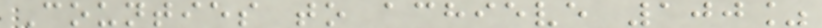Counties to achieve 100%
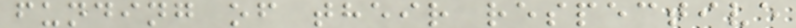funding of their respective
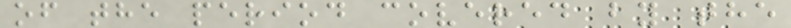of the period covered by the
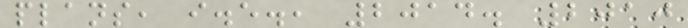plans, i.e., 2014. 2010
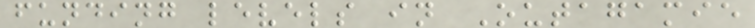funding levels in Outagamie
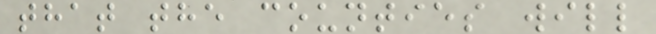that the counties will
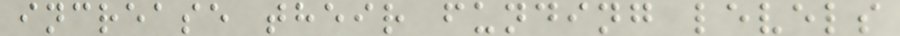increase their funding levels
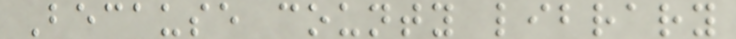Because county library
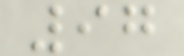97
